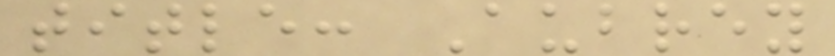title: Aubrey
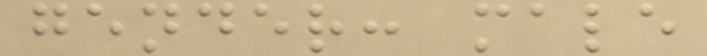gender: male
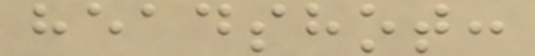headshot:
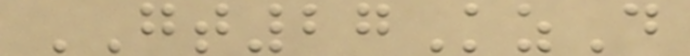GT27KzD
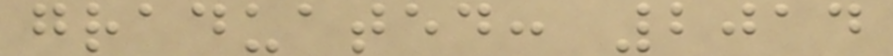graduated: 2014
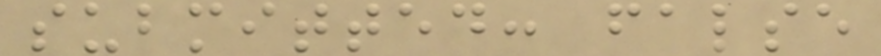submitted: false
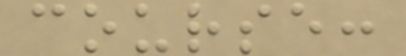course:
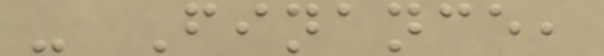- Finance,
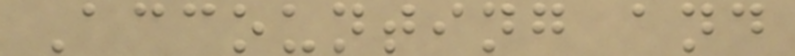Accounting and
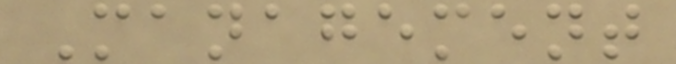Management
